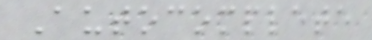Autocomplete
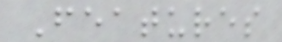Features
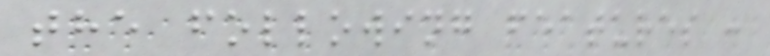the following features :
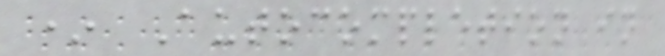* Autocompletion in
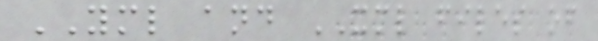YML and XML files of
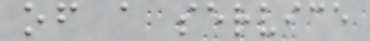of a service
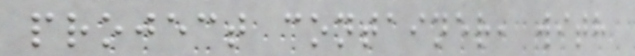project container, with
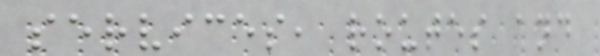services, routes and
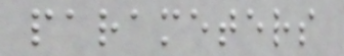parameters
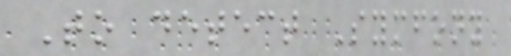To detect Symfony
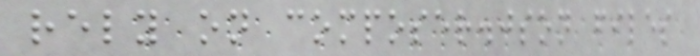rely on composer.json files
